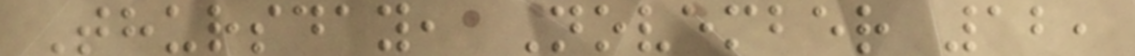Thursday, November 12,
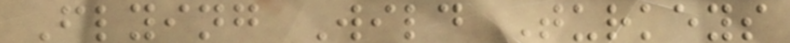Flying Wild Turkeys
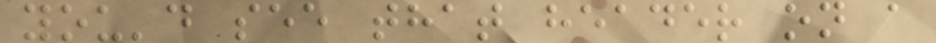you'd see that header on a
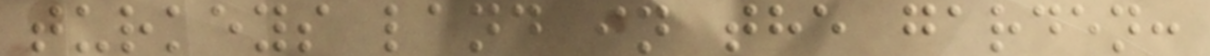turkeys land in the garden:
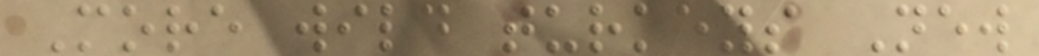More wild turkeys New
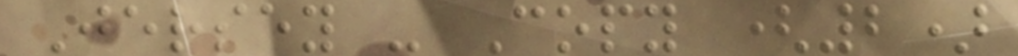Jersey - Copy (2)
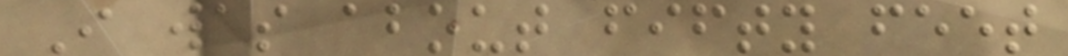I was about fifty feet
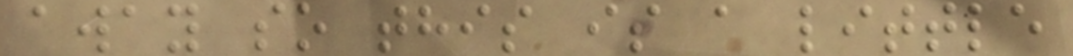away so this is a little
